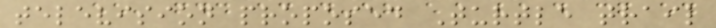television proposed Turtle trail
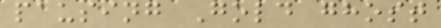pausing Gold ghost
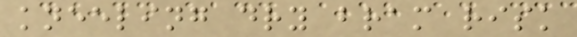kneeling dry bram risk
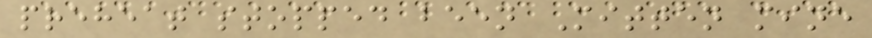preheat stopped been Mitten mine
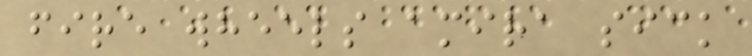fire wheels amira sick
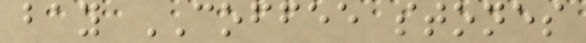bay COFFEE stones
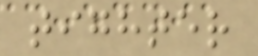tighter
